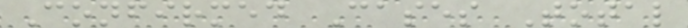Confirmed Cases Total
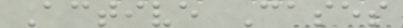Active Cases
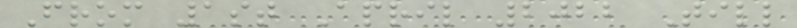From 1st April 2022 Till
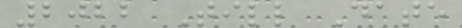2022 Till Date
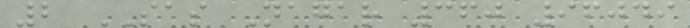2 SAS Nagar 360 96049
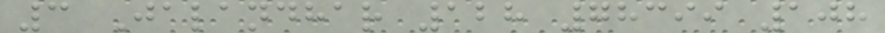3 Jalandhar 128 78399 108
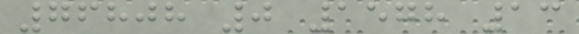76808 0 1578 13
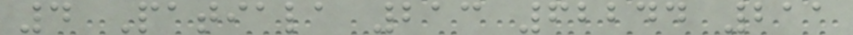4 Patiala 213 62244 211
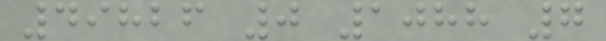49826 0 1088 7
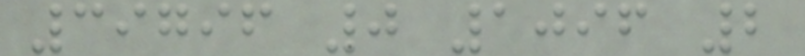39796 0 1096 2
